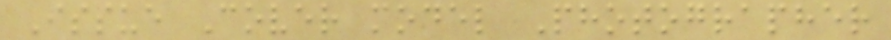Issue Cover model Photographer
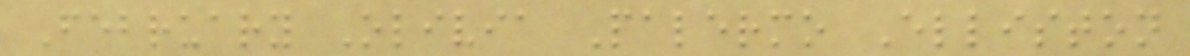February Olivia Palermo Elliston
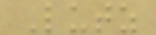Lutz
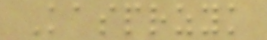Kasprzyk
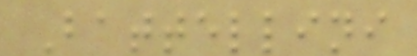Battellini
